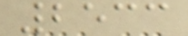2533
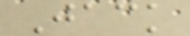Jack
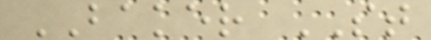BAKER ST
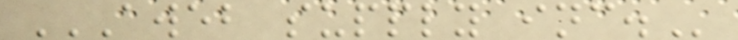AWEB SUPPLY INC.
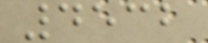4532
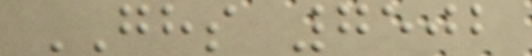GHS 7502
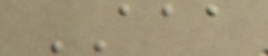AAA
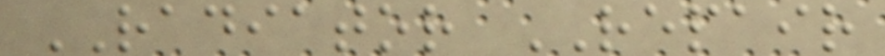RADIATOR REPAIR
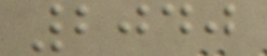2040
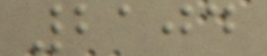2104
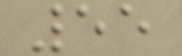55
